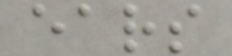ears
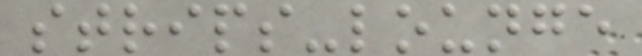strips-lounge
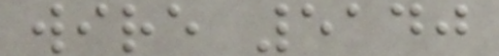wire 5140
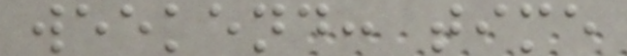weekend: time
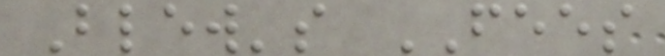Blew's FEES
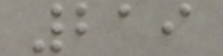219
